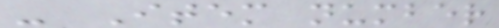- Item number
